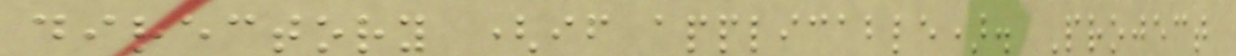directory (if applicable). Project
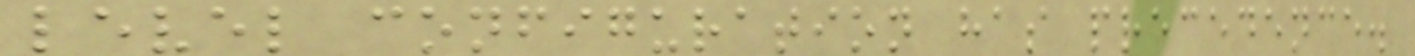level configuration has precedence.
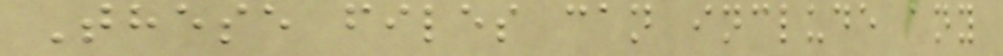These files can include any
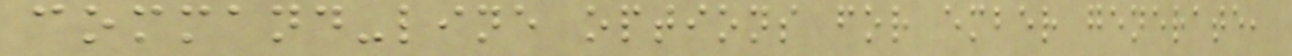command-line options for ember generate,
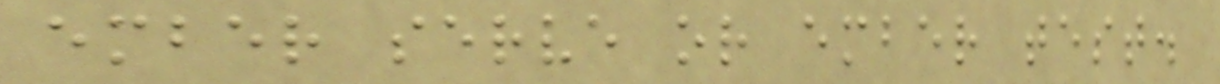ember serve or ember test.
